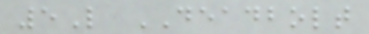5L DEADBOLT
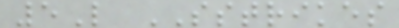5L SSTRIKES
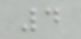4
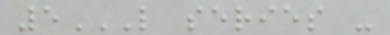5L SERIES -
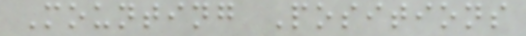Mounting Positions
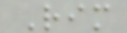Rim
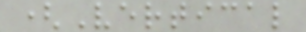(Vertical
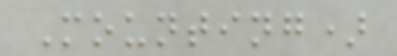Mounting)
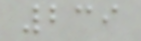239
